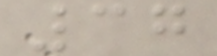37
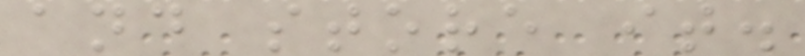and store it.
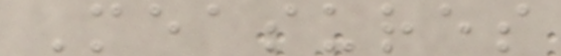Measures
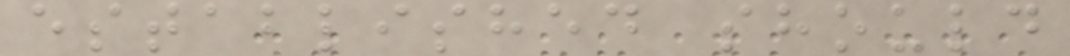established should
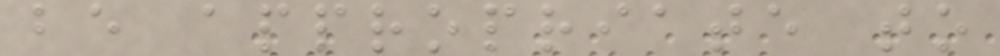be appropriate to
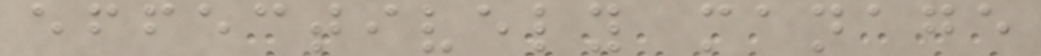effectively manage
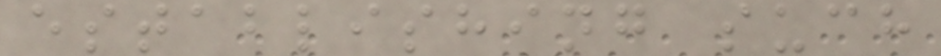establishing such
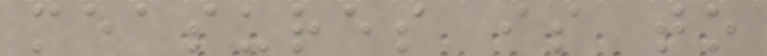measures is to
